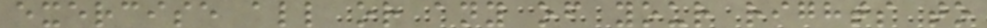exercise all or any of your rights to
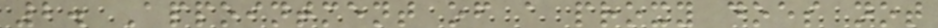2. Appointment of a proxy does not
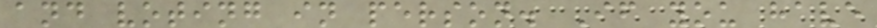and voting in person. If you have
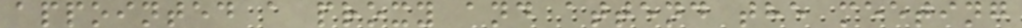appointed a proxy and attend the meeting
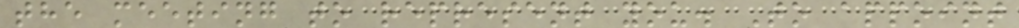the meeting to represent you. To appoint
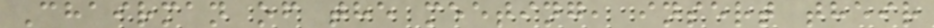Chairman of the meeting, insert their
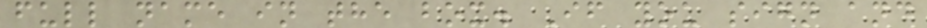full name in the box. If you sign and
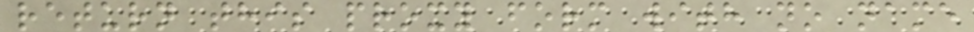return this proxy form with no name
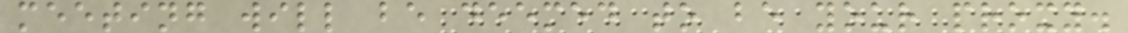meeting will be deemed to be your proxy.
